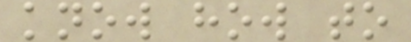know how to
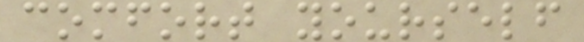comfort yourself
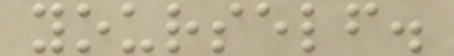yourself.
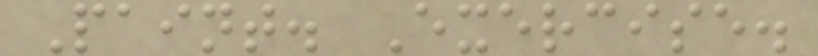Paint. Exercise.
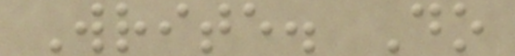Write. Do
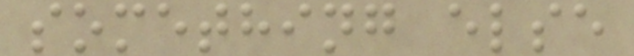something else
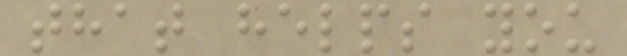that helps you
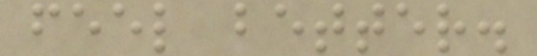feel better.
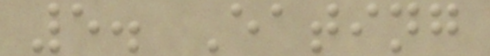5. Eating
